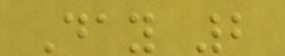Day 2
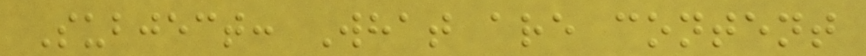Subject: What are content
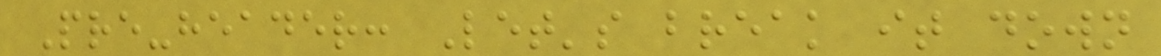Pre-header: Let's break it down
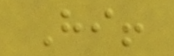Hi!
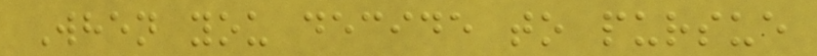When you decide to pursue
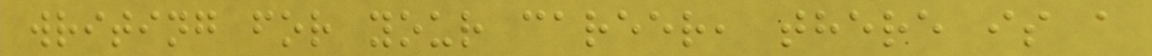writing for your career, there is a
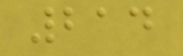214
